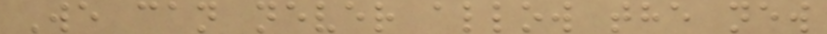We can never allow the new
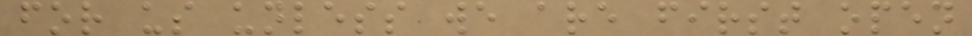for us unless we are first open
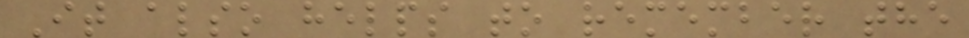It also helps to remember the
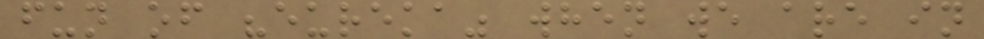fun of "eureka" when we are in
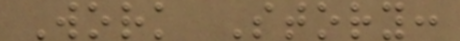Work Story:
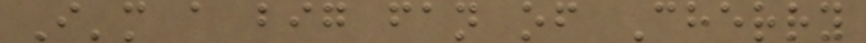I'm a big fan of Cherry
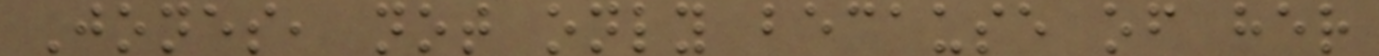Jones, not only because of her
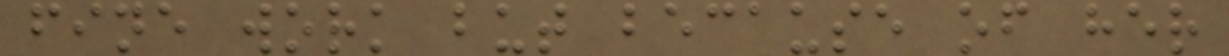fine work but because of her
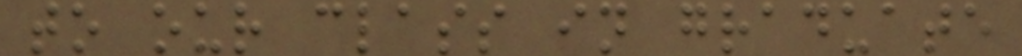to our class in graduate
